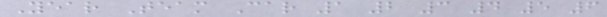Year Team Car 1 2 3 4 5 6
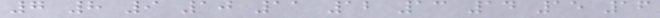7 8 9 10 11 12 13 14 15 16
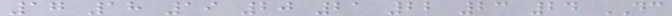17 18 19 20 21 22 23 24 DC
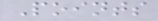Points
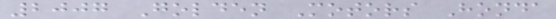2007 Golden Motors Honda
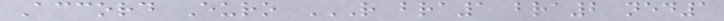Accord Euro R BRA1 BRA2 NED1
